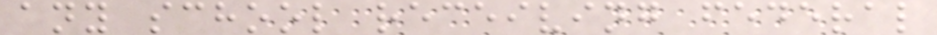any school receiving federal
